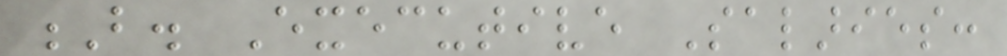B. Executive Salaries:
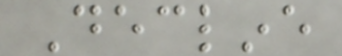Decline
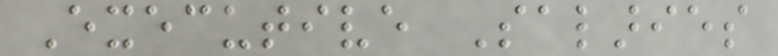Executive Salaries
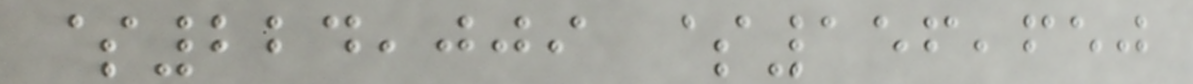$224,009 $156,650
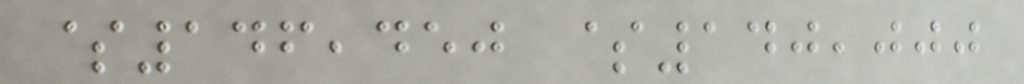$146,450 $140,000
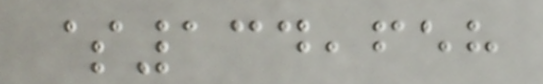$134,658
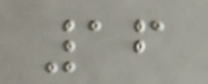16
